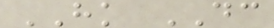HK DC
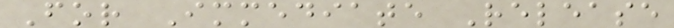For Immediate Release
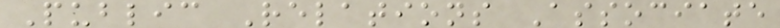Public Relations Associate
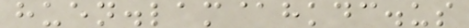huen.lam@hkdc.us
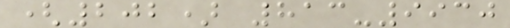(202) 813-9930
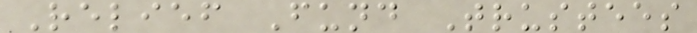Relief Fund Trustees
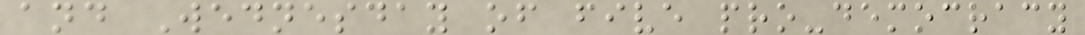and Wednesday of five pro-democracy
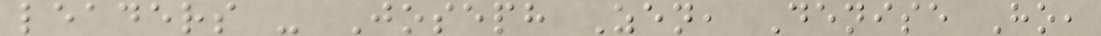leaders - Joseph Zen, Denise Ho,
